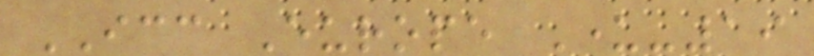ICC Europe Under-19
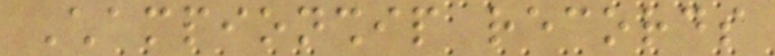Championship records
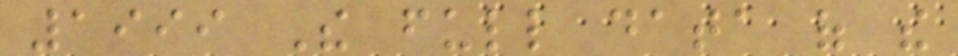1999 The full data of the
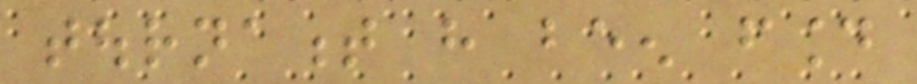tournament have been found
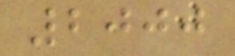2000
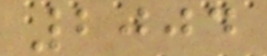2004
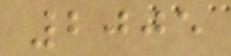2005
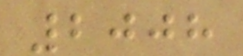2008
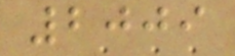2009
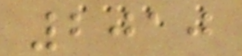2010
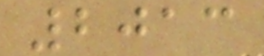2013
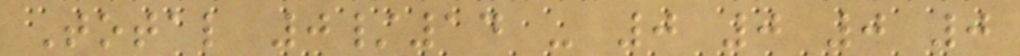Total 0/14 - 0 0 0 0
